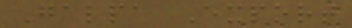Galpa Export
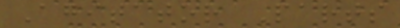Agitator Parts
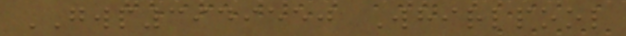GWP3949550 Whirlpool
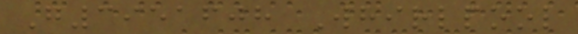G3951608 Whirlpool
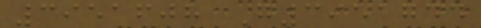3951608 G3951744
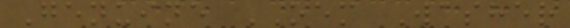Genuine OEM Washer
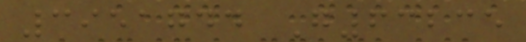3951744 G63235
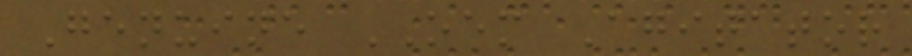Genuine OEM Agitator
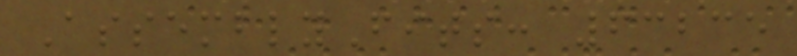AssemblyFits: 63235
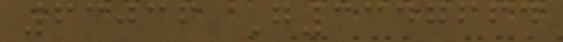63036 G3347664
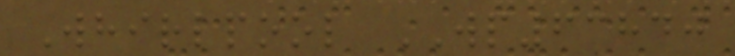Whirlpool WP63840
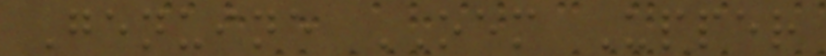Genuine OEM Upper
